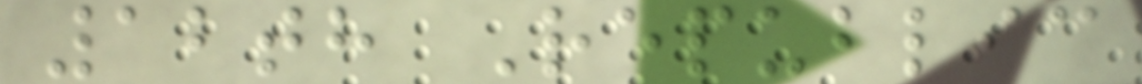12th Republic
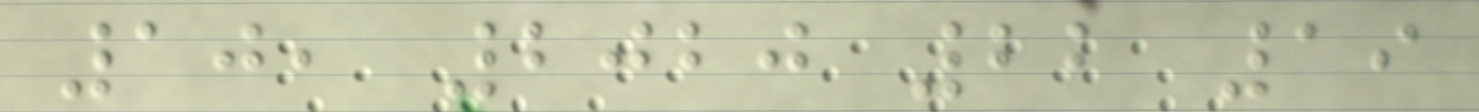10, 2020 22 19
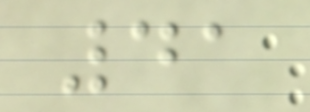41
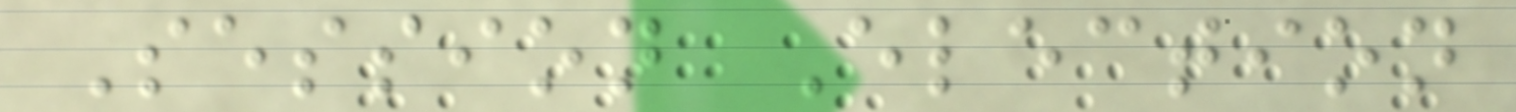Session Election
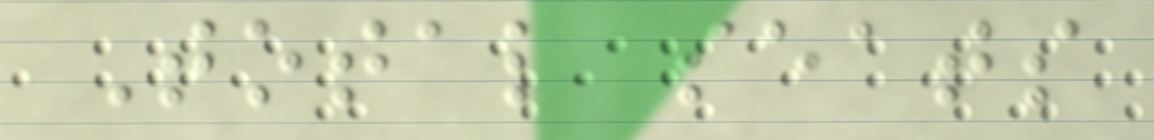Total seats
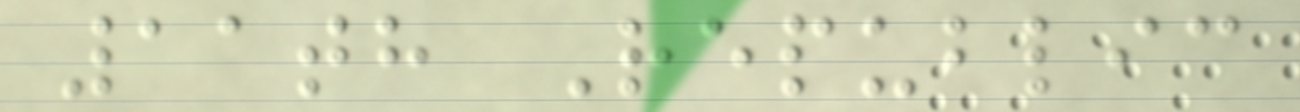11th Republic
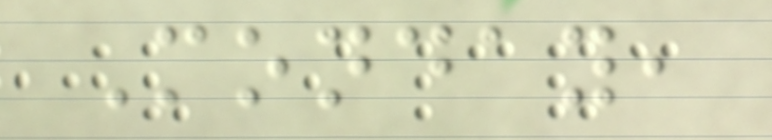Monday,
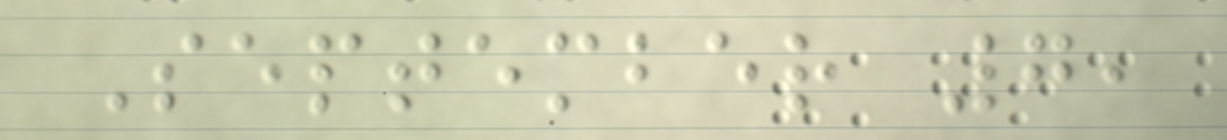September 7,
